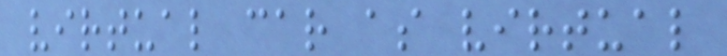virtual car as virtual
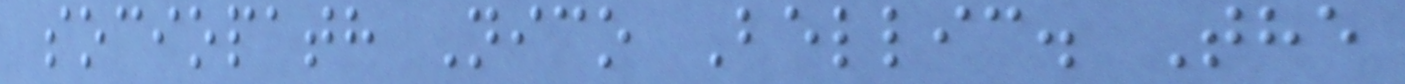sociopath Nico Bellic. The
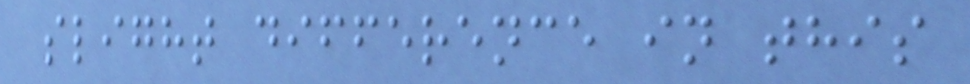slight difference in this
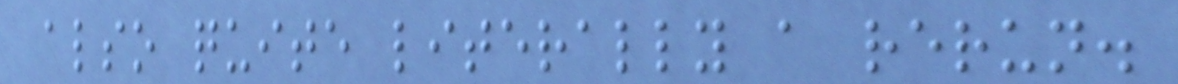also quite literally a rerun.
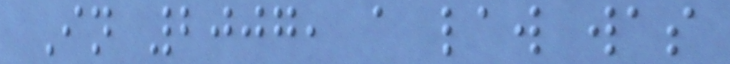In 2007, a law was
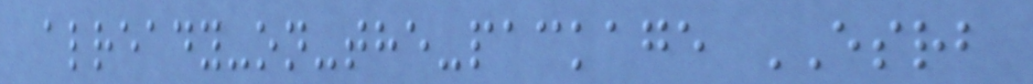already-on-the-package ESRB
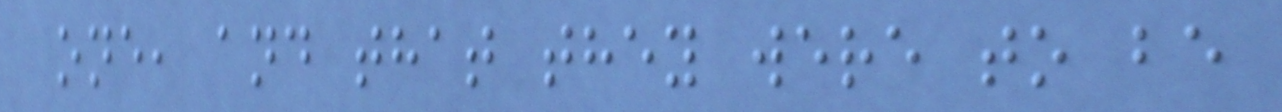one, and that they were to be
